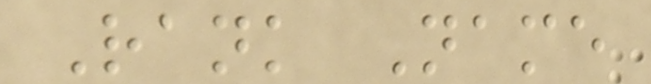Rank Name
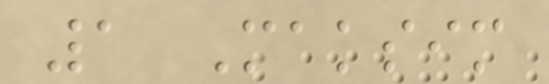1 Maksim
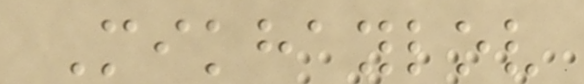Mikhaylov
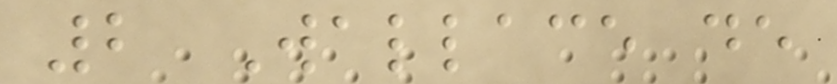2 Wallace de
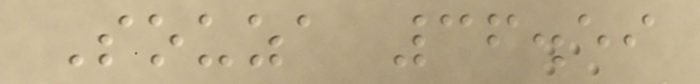Souza 36.59
